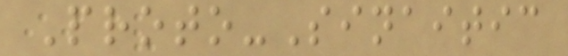Proto-Sinaitic
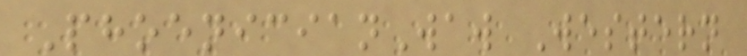PhoenicianWaw Western
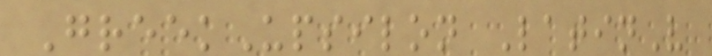GreekUpsilon LatinV
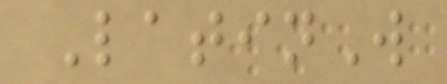LatinW
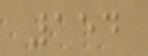154
